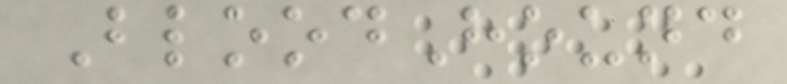BloodHound
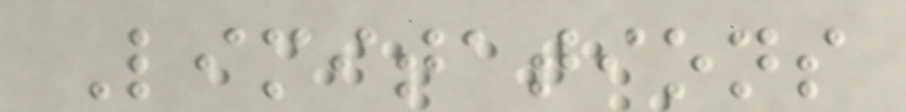Limitations
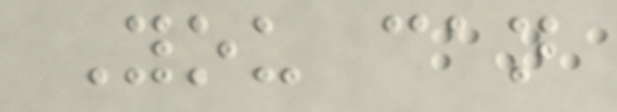You can
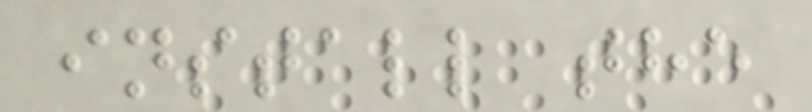install the
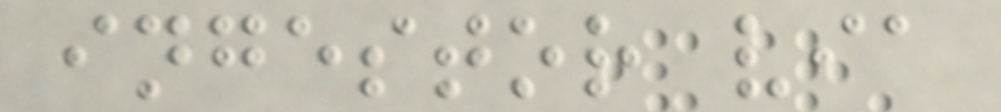ingestor via
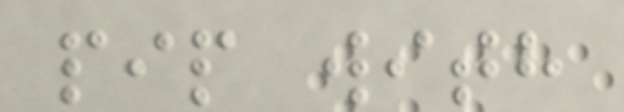pip with
